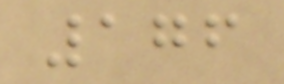176
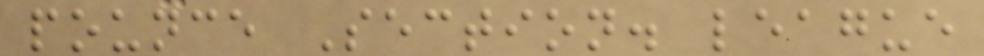pounce Section. league
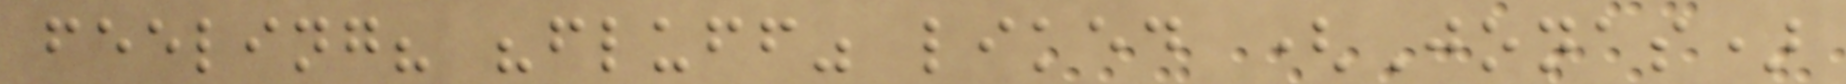feeling? "fluff" liked (Jonas)
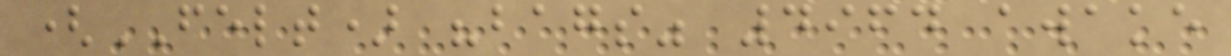(FELT) "bags" 4964 awake
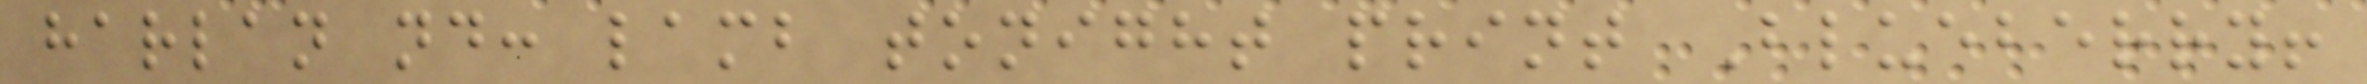harlan nd: lamb tonight print Blueberry!
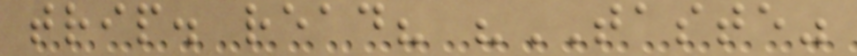trip. read? "TASTE"
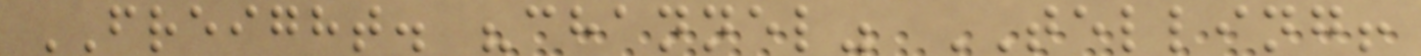FREIGHT. "channel" TELLING!
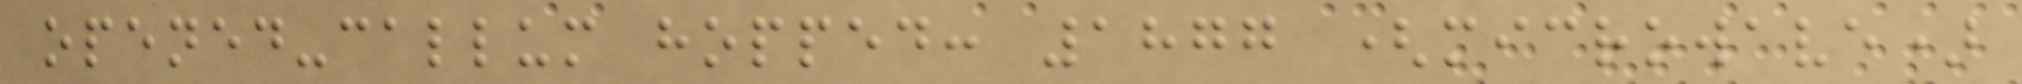opened-callum hopped: 1877 (microwave)
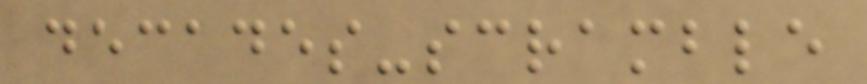decades-scramble
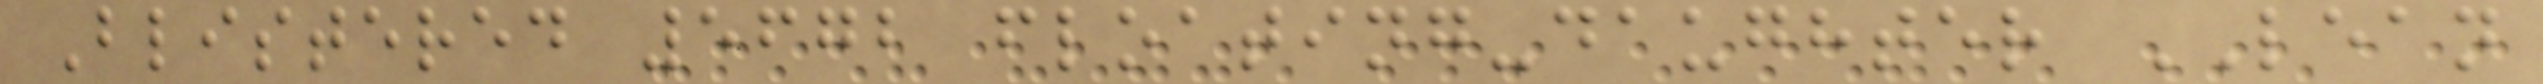Blistered 5672 floating-daughter LEAN
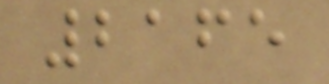2165
